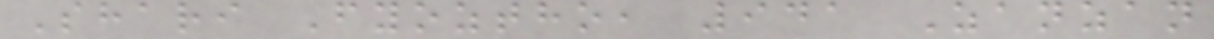Shari Fyoztho, 941 Zanzan
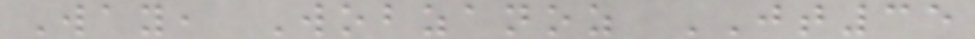Way, Wobzanoz JT35
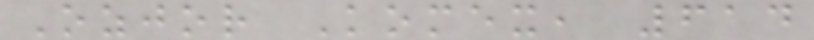Ozjor Komex, 614
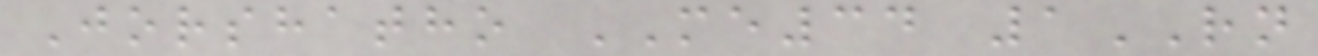Jorshatho ME34 1RN
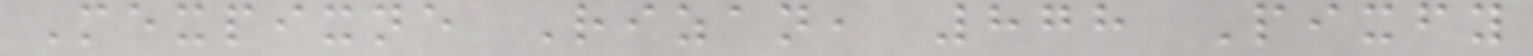Mexpixne Rizan, 878 Pixfy
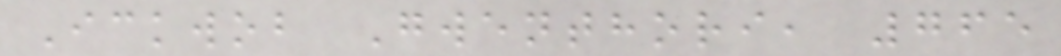Ickwob Gwenthori, 765
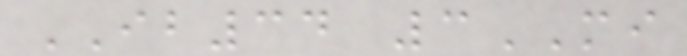IB34 3MI
